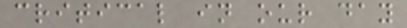critical in our day
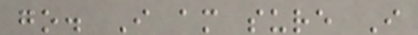go. I am sure I
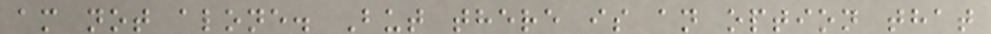am not alone. But there is an option that
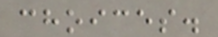choices.
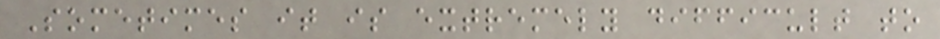Sometimes it is extremely difficult to
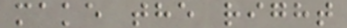make the right
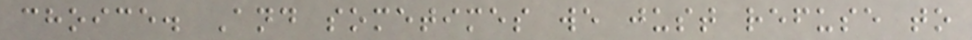choice. And sometimes we just refuse to
